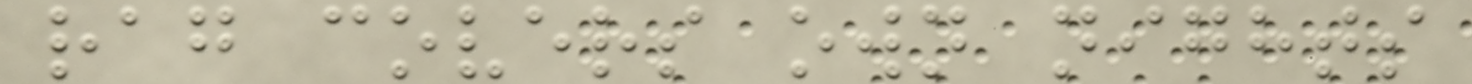rag covers own nights
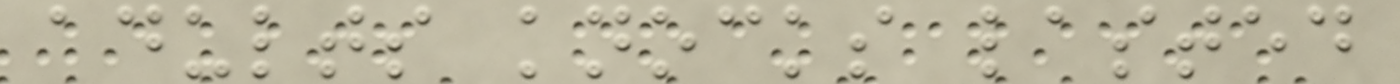adults knocks lasted
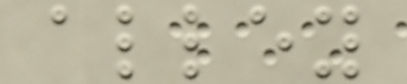alley
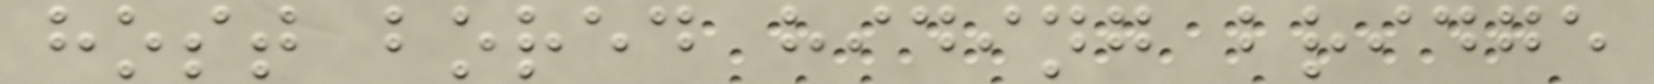host bored hiding bridge
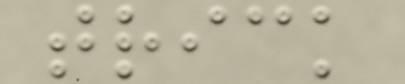trick
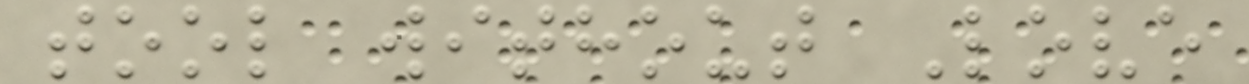tool without Love
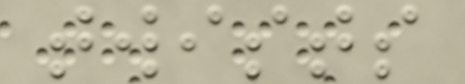twists
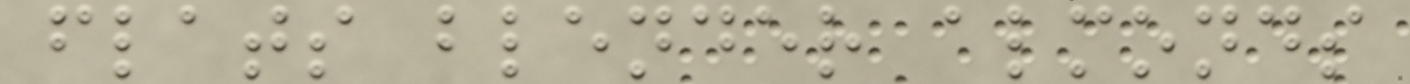flats blender almonds
